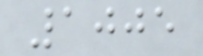1005
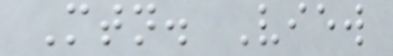Mtn. View
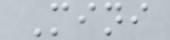Mini
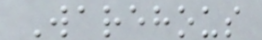Warehous
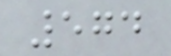574
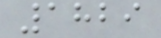1829
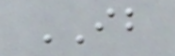IB
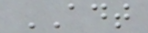ADT
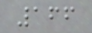166
